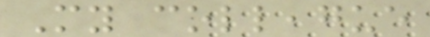My colleague
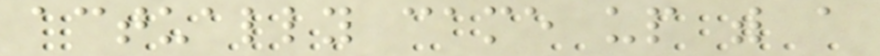actually came up with a
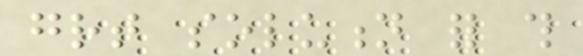great solution for this
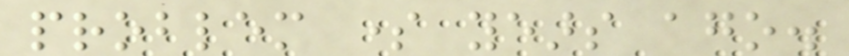problem some years ago.
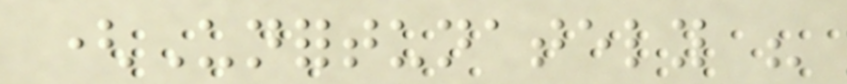(Unfortunately his
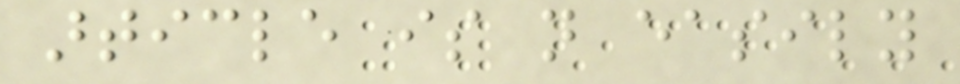article is not easily
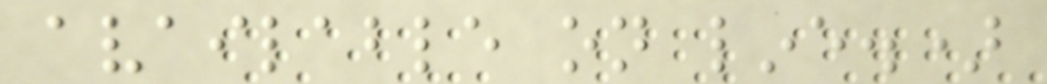available on line.)
